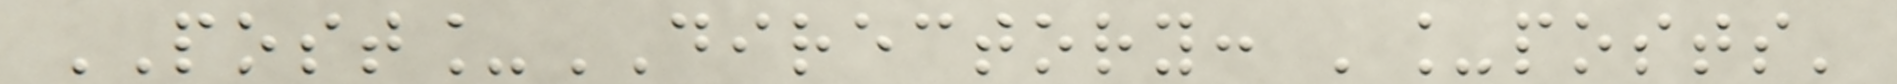POST_DIRECTORY: '_posts'
